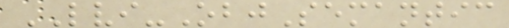LVI-ObjSemantic
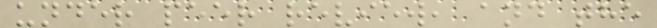under peer review, and the
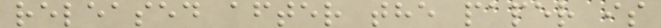released after the paper is
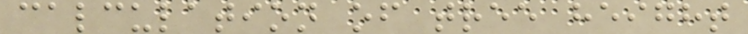calculation of tree height
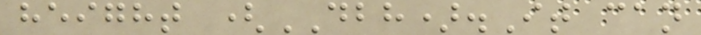height (DBH).It can
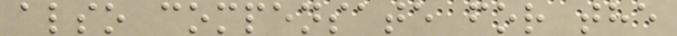also compensate for the
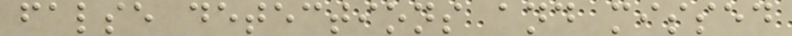false detections and missed
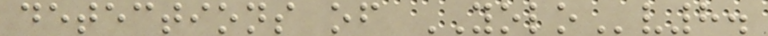detections of YOLOv8.
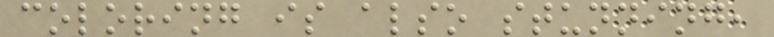coloring is also stunning,
